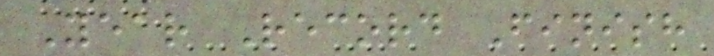Year Record Finish
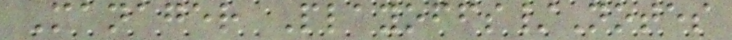Manager Playoffs/Notes
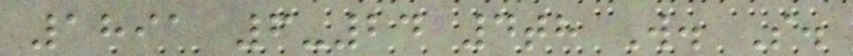1891 6-24 4th W. S.
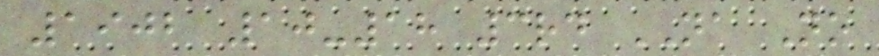1902 10-18 3rd NA No
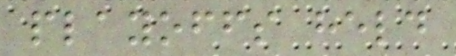playoffs held
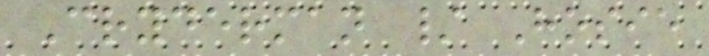Cryderman / Hosie
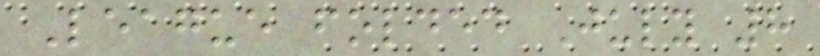League folded July 8
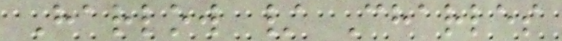Harlow / Charles
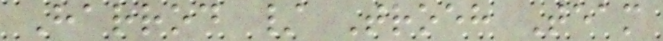Harrod / Troeh Team
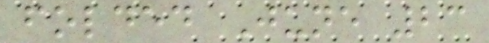folded June 23
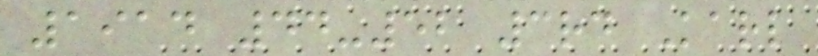1914 44-52 3rd Karl
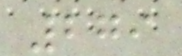279
